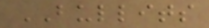BULLITS
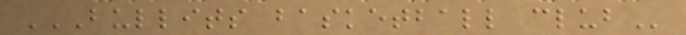BULLITS BASKETBALL CLUB
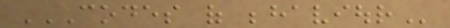CODES OF BEHAVIOUR
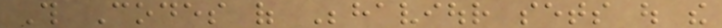This Codes of Behaviour sets out the
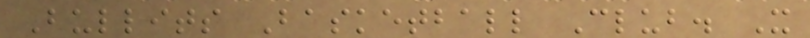Bullits Basketball Club. It
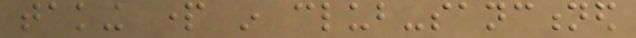taking part in club-sanctioned
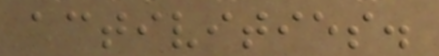activities.
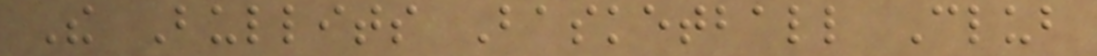The Bullits Basketball Club
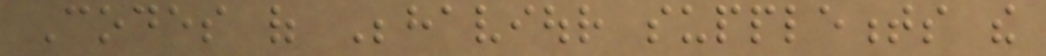Codes of Behaviour supplements the
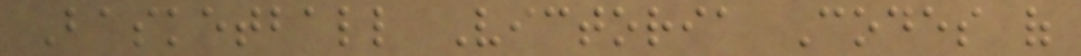Basketball Victoria Codes of
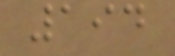194
